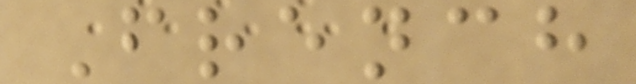French
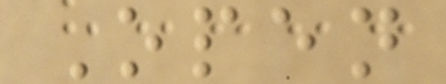Open
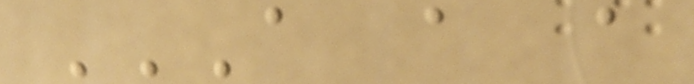A A A
